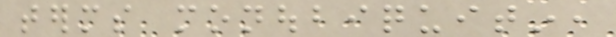terms monoubiquitin,
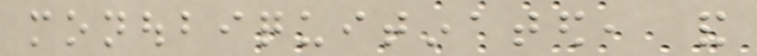monoubiquitinated, and
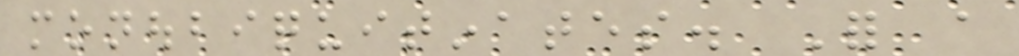monoubiquitinates. For a
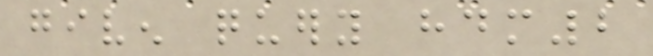given query hdm2
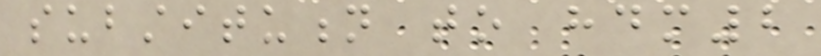substitution to hdm2
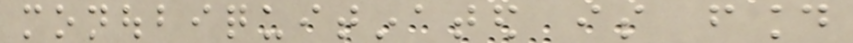monoubiquitinated is found
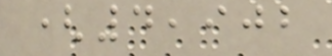(4,902
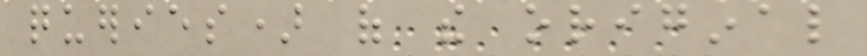queries) of the original
